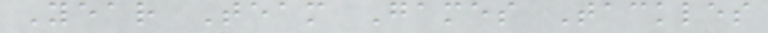Year Team Games Tackles
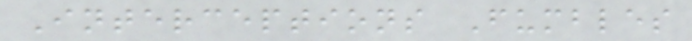Interceptions Fumbles
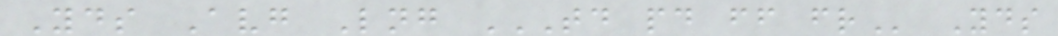Yds Avg Lng TD PD FF FR Yds
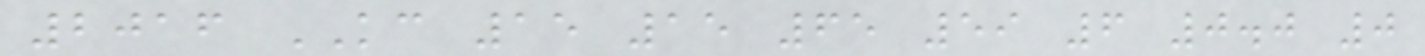2016 KC 15 15 65 59 6 0.0 0
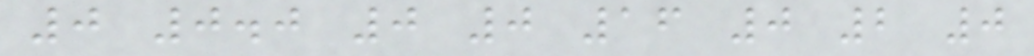0 0.0 0 0 16 0 2 0
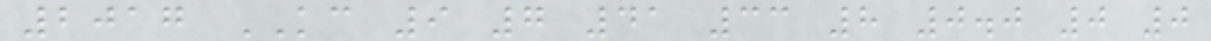2017 KC 9 7 41 33 8 0.0 0 0
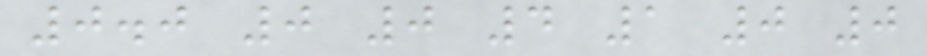0.0 0 0 4 1 0 0
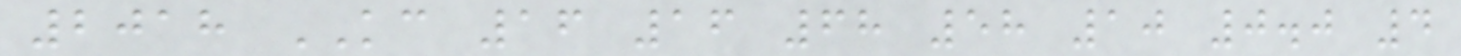2018 KC 16 16 68 58 10 0.0 4
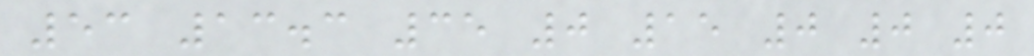53 13.3 35 0 15 0 0 0
